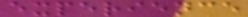experience
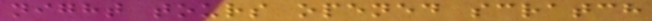night tours opened scratch
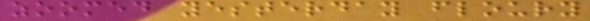zoomed yesterday floury
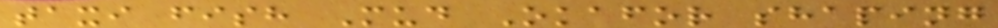taxi fish Mud Okafor shaping
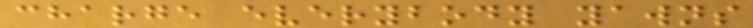charge everybody yawns
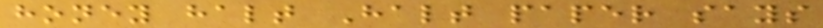honey halt Halt paper says
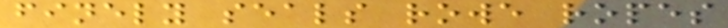finely seals rowe ropes
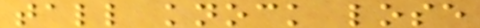tall knock lose
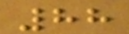88
